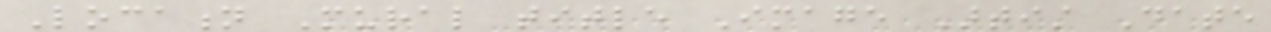Location Mural title Image Artist Date
